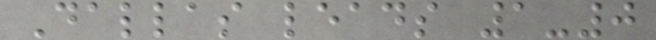Dallas leads 1-0
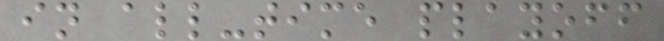in all-time playoff
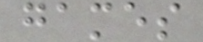games
